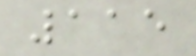115
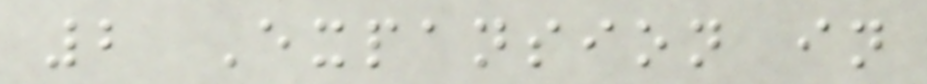2 Expansion in
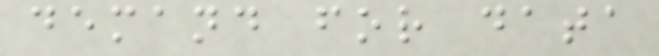demand for data
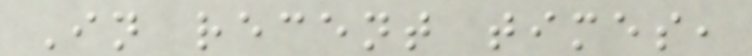In recent times,
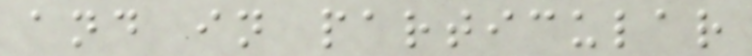and in particular
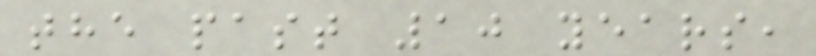the past 10 years,
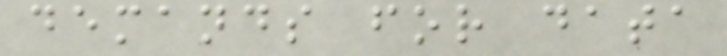demands for data
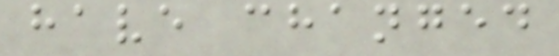have changed
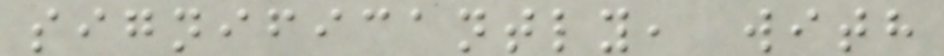significantly, with
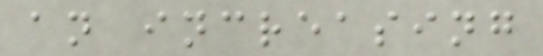an increasing
